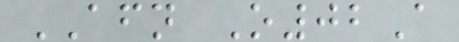AFN O02A
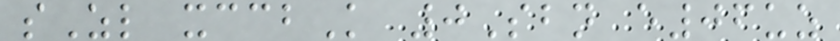sZl xccbK 0Sbn e06uz
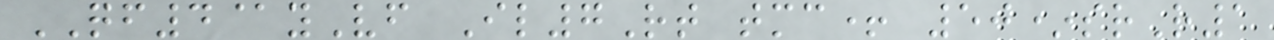QF4@yVf Il7Rt tmc+ 50*srR1
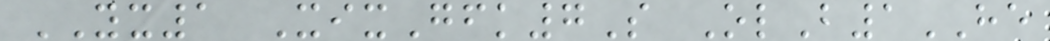YX1 XixGfk7S OlB1HE
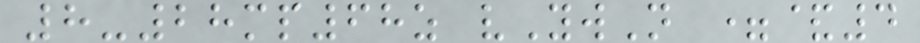8-28mp68z vYwN =&4
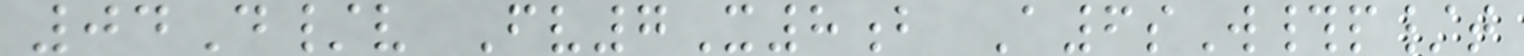04D/v Fv7X8b A6sW#p/t
